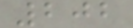202
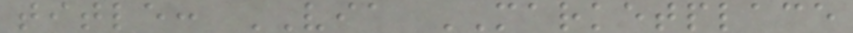title: VIA MARKETPLACE
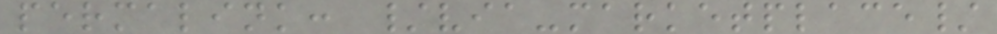permalink: /via-marketplace/
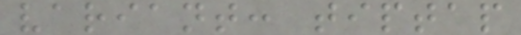variant: tiptap
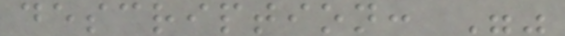description: ""
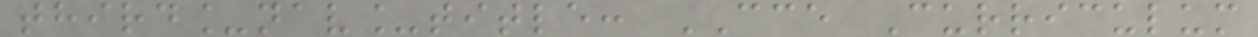third_nav_title: CCE Curriculum
